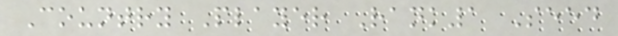Country Player Rank1 Seed
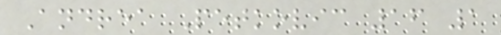Andrea Petkovic 16 1
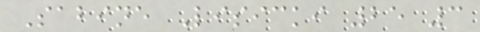Sabine Lisicki 25 3
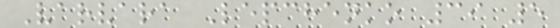Varvara Lepchenko 39 5
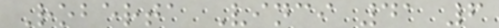Roberta Vinci 41 6
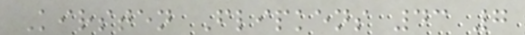Kirsten Flipkens 43 7
